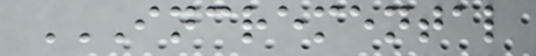INCREMENTAL
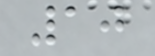10
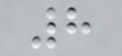8
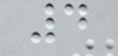4
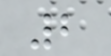2
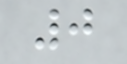0
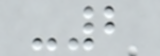-2
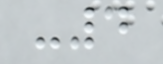-4
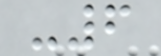-6
